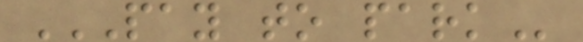PAY TO PARK
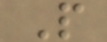P
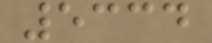5334
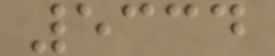5334
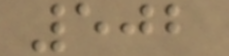502
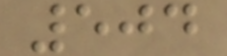504
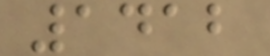1412
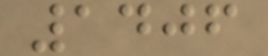1406
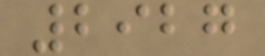2927
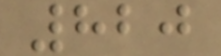820
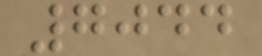7044
